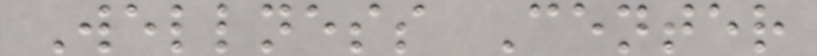Wellness Center
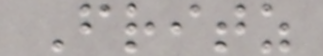Fritz
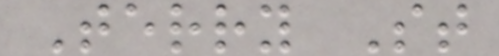Terry St
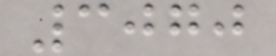3070
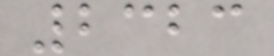2323
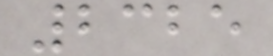2325
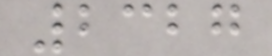2327
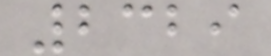2329
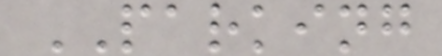PARKING
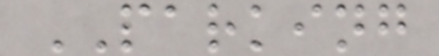PARKING
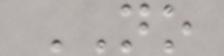NO
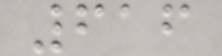616
